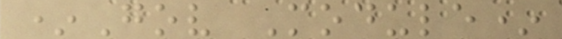*Gov Module*
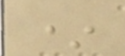*
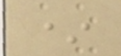*
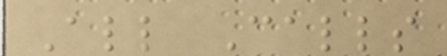All Calls
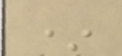*
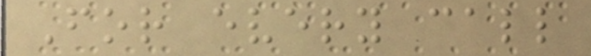For every call
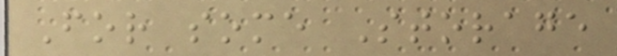For some Storage
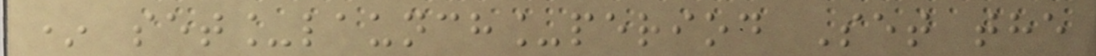* set_launch_period Set the
